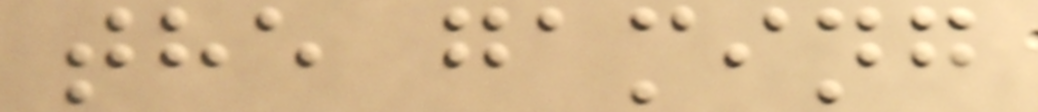the gaming
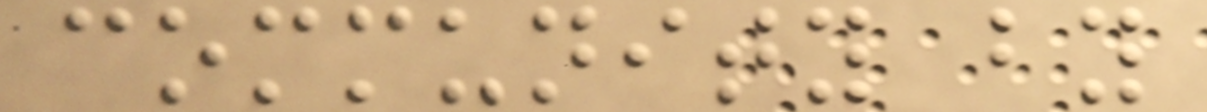community by
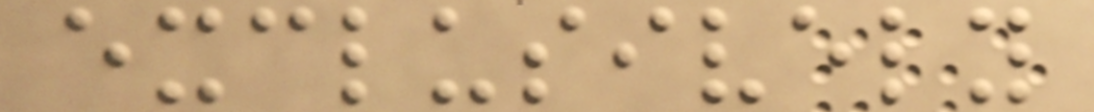exclusively
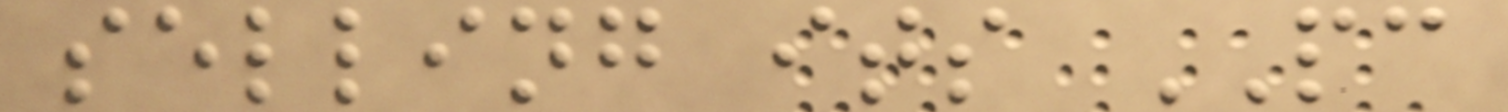selling its PC
